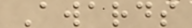Awards
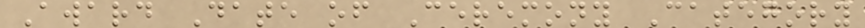Award Date of Ceremony Category
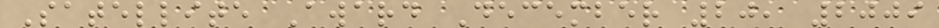Satellite Award December 20, 2009
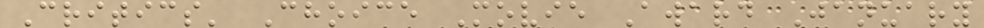Critics' Choice Movie Award January
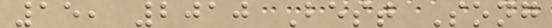15, 2010 Best Song
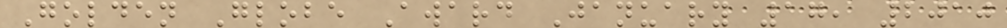Golden Globe Award January 17, 2010
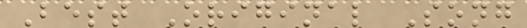Best Original Song
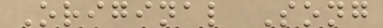Original Song
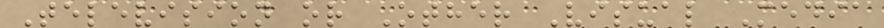Television or Other Visual Media
